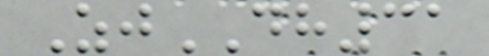ZjDH31
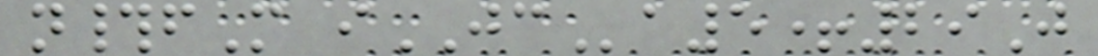n#fM iJCa5+29J
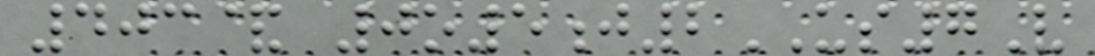403& 0o5j2US7V
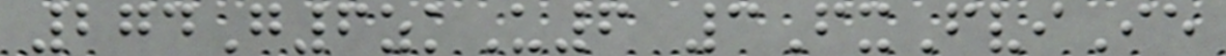274G6zkU6 3FxFviIe
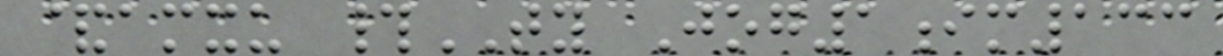&amxu #TY Jog1im133
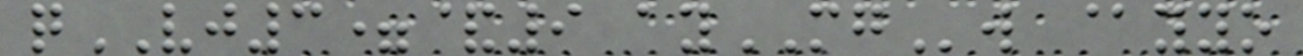qVJ3=&9 ayMGw @yyo
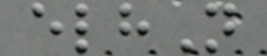elhN
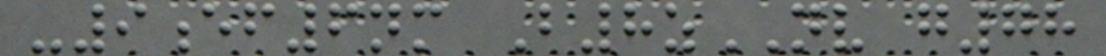-9ef6nm B8zNV g78
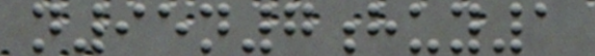n95n7huy1
